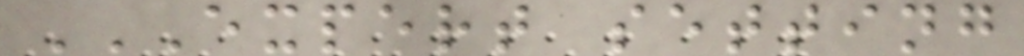EXPERT SETTING
